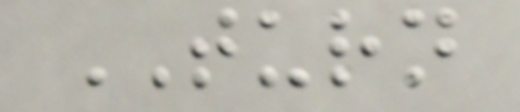TURN
